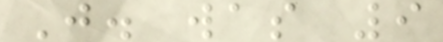J. was 9
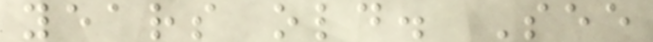years old. See
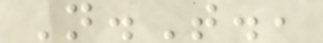N.T.,
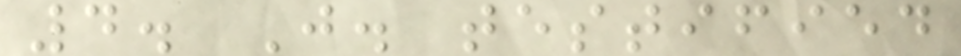4. J. testified
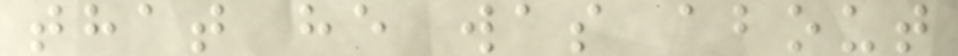that he was about
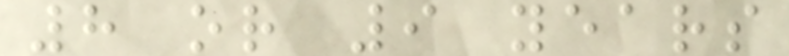8 or 9 years
